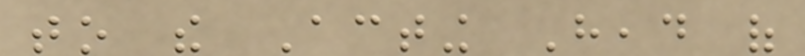to the Acting Head of
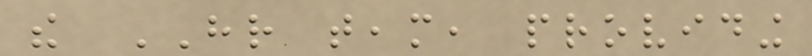the HR team, providing
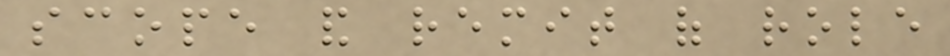scope and remit of role
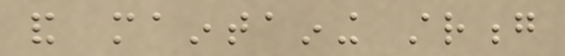and maintaining strong
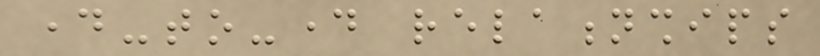day-to-day relationships
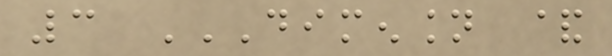3 DIMENSION &
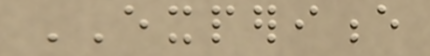EXPERIENCE
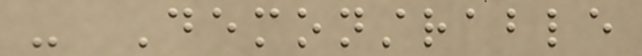- Demonstrable
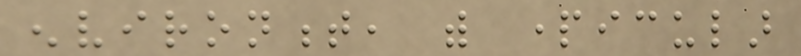environment, with particular
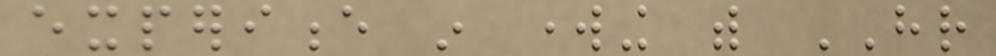experience in working with HR
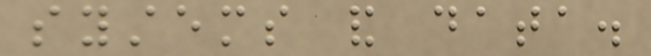systems and data.
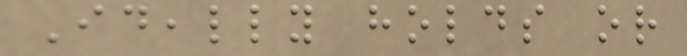Ideally holds or
